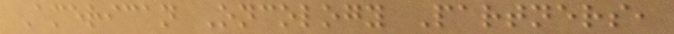American Oncology Partners,
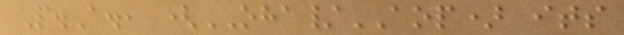P.A., (OHA/AOP) its
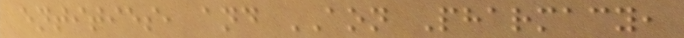entities, and AON Pharmacy,
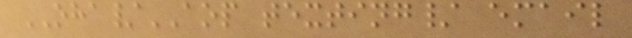OHA/AOP texting/ email
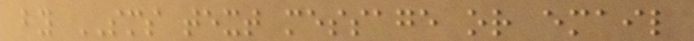by SMS text message or email
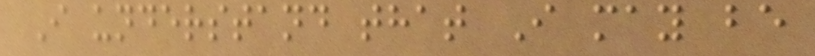I understand that I may be
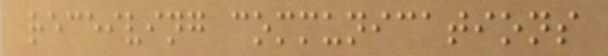receiving communications
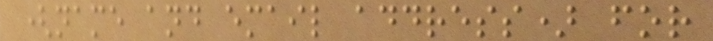(name and email address) for
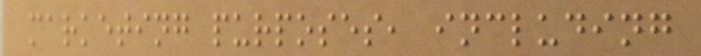marketing purposes, including
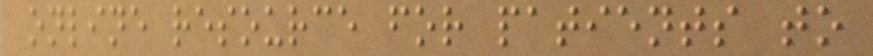online resource for patients to
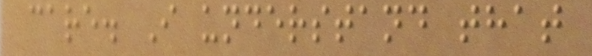care. I understand that
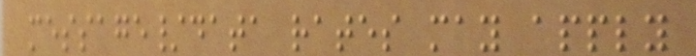message/data rates may apply
